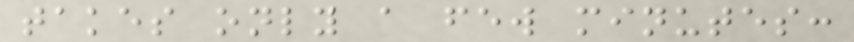takes only a few minutes:
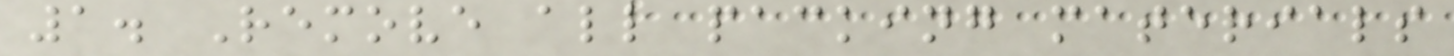1. Remove all packing materials
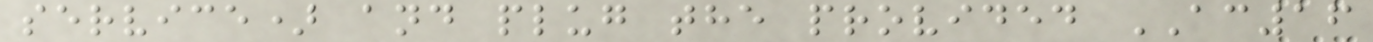service) and plug the provided AC16
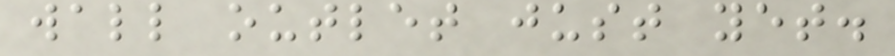wall outlet just yet.
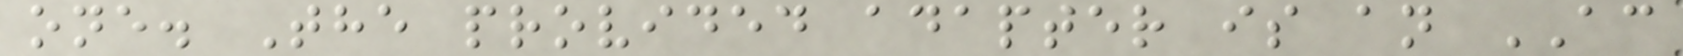one. The provided adapter is an AC
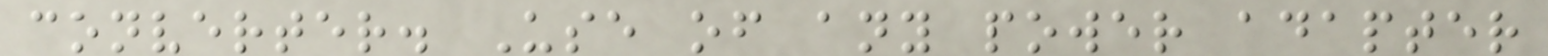converter. Use of any power adapter
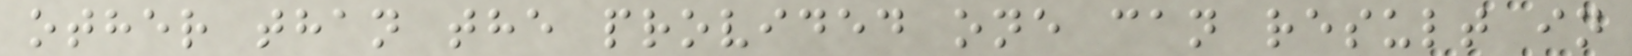other than the provided one can result in
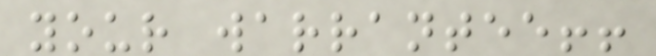your warrantee!!
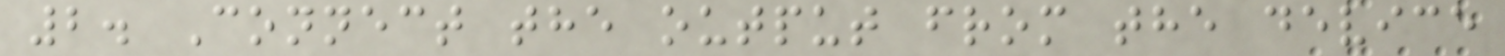2. Connect the output from the device
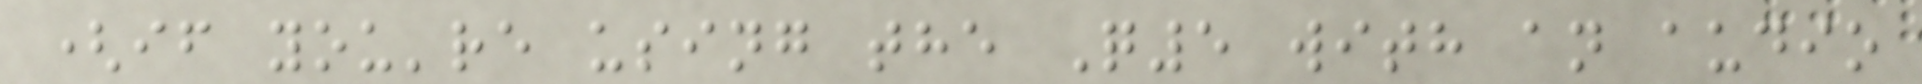(if you're using the Q5 with an audio
